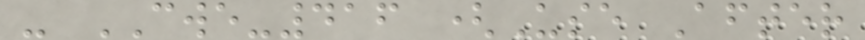- CWE-416 (Use After
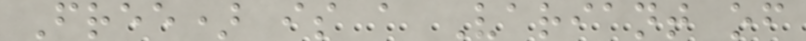Free) is a Variant of
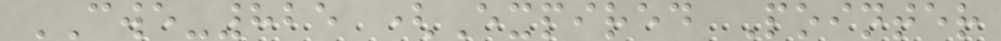CWE-825 (Expired Pointer
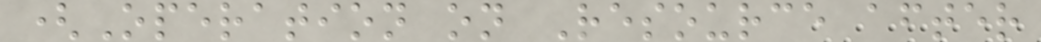(Operation on Resource after
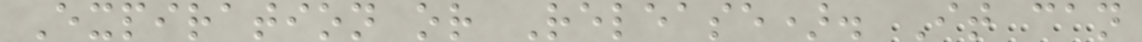Expiration or Release). It can
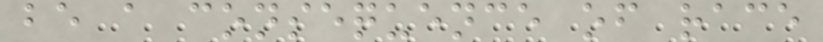be a consequence of race
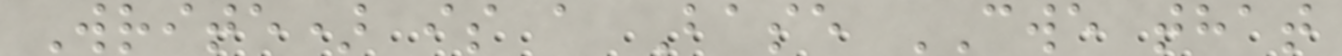Write) is a Base CWE that
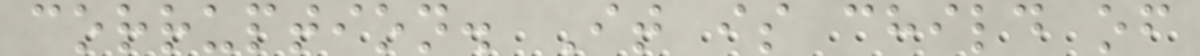corruption. It is child of
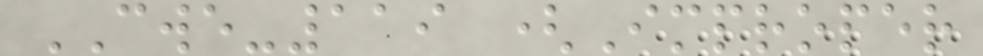CWE-119 (Improper
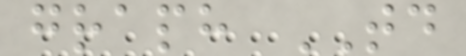graph TD
